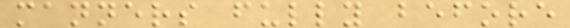manners fully before
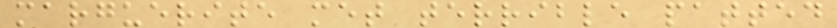marguerite met terrible patted
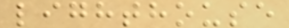lighthouse
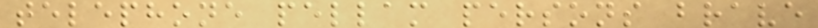telephone pellam persons brave
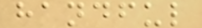handful
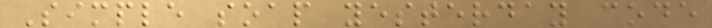Simple soap yesterday code
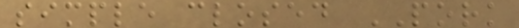simple closed PORK
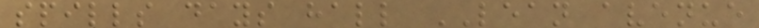spills days hall LEAN avenue
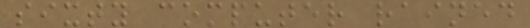sixty computer rained
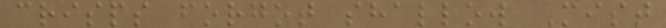crisps forgot shallow Mist
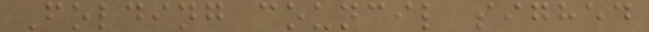Folding council sighed
